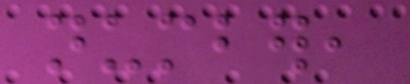number,
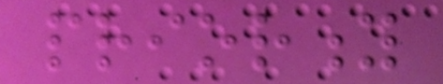priority
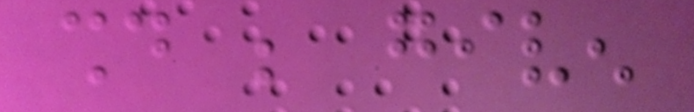should be given
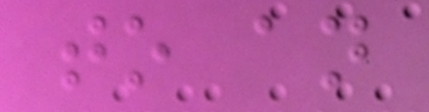to an
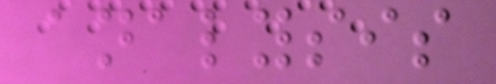analysis
